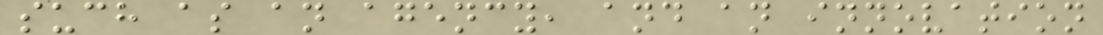such as an agency, and an innovation
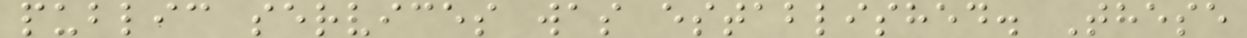public services was established. These
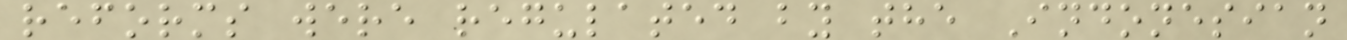reforms were regulated by the Indonesian
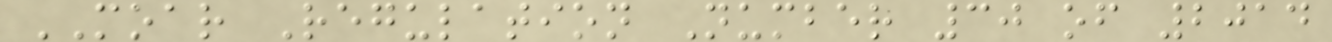MOAR Regulation Number 30 of 2014
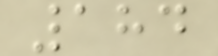184
